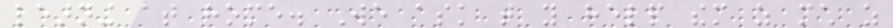learning at home. We ask that you help them as much as
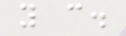you can.
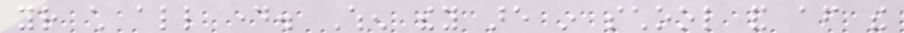your child all day. When they are in school and after the
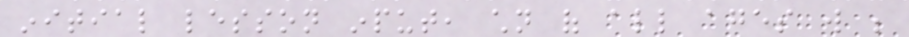initial lesson input, children of all ages will be
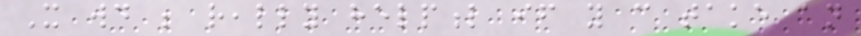It would be really helpful if you can take an
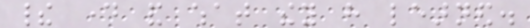their day and what they have learned.
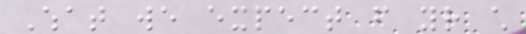What we expect from your child
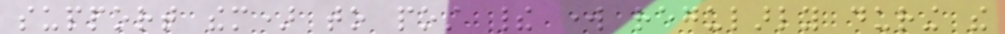support them) to post their work regularly during the
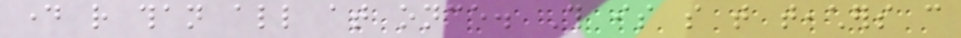day rather than all at once. This is so that teachers can
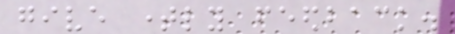give timely feedback.
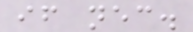if necessary.
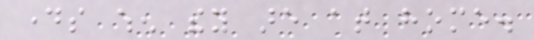days when they are at home.
